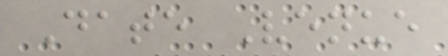Date Venue
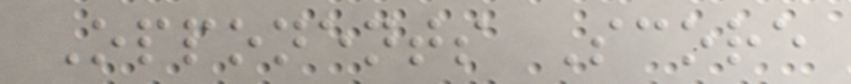Opponents Score
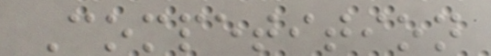Competition
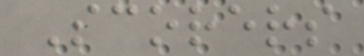Scorers
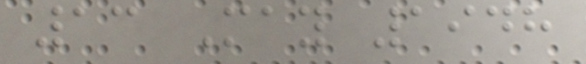13 May 1948
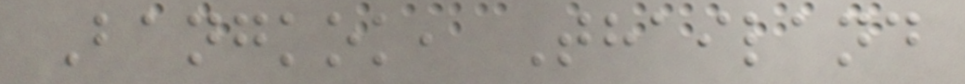Bangkok, Thailand
